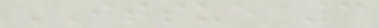ISSUE 3
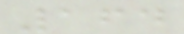164
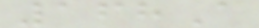168A
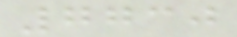7730
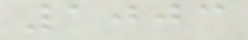1003
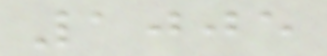1005
